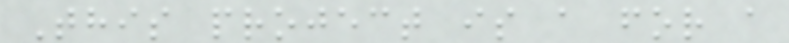This project is a for a
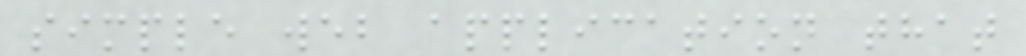simple web application that
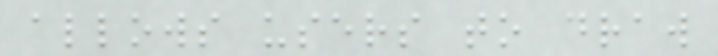allows users to draw
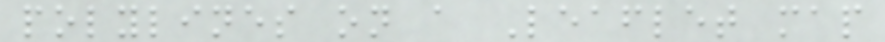polylines on a Leaflet map
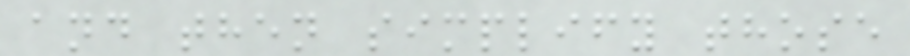and then simplify those
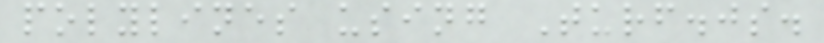polylines using Turf.js.
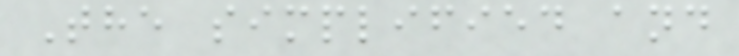The simplified and
